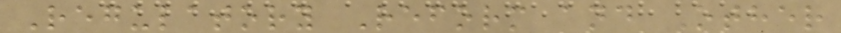Regulatory Reform and Other
